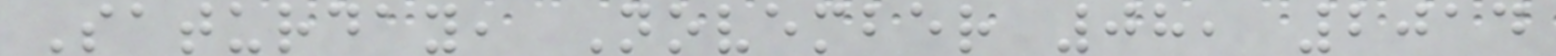Saturday, November 08, 2014
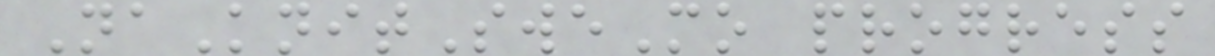NaKnitSweMo progress
